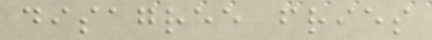disagree fries
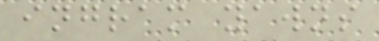ingram yawns
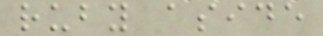ruby aside
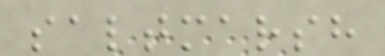saltmarsh
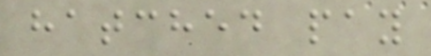hatched pay
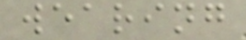wearing
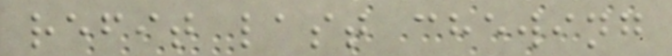refit last chewing
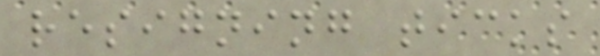resigning ticks
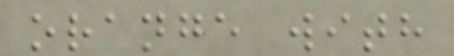orange with
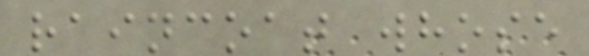raincoat whose
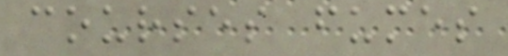courses fumes
